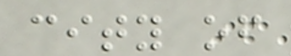city of
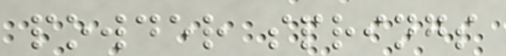powder springs
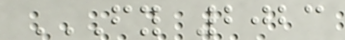FY 2023
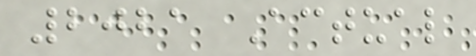2021 Actual
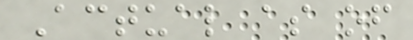Actual as of
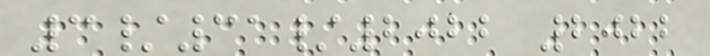3/31/2022 2022
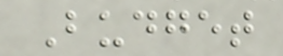Budget
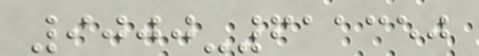9000-611350
